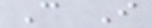Can I
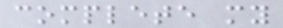complete my
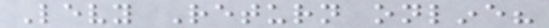Levy Return online?
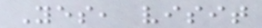Yes, visit
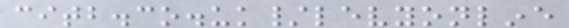citb.co.uk/levyonline
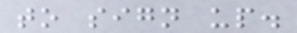to sign up.
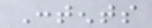Contents
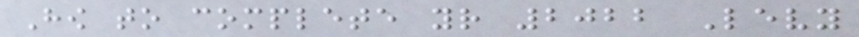How to complete your 2022 Levy
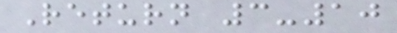Return 3-10
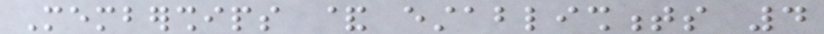Memberships & establishments 4
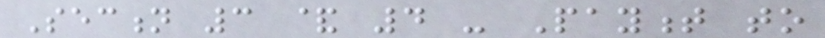Section 3 & 4 - Payment to
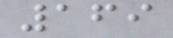169
